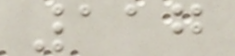117
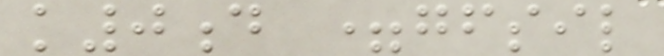k0d =gfsil
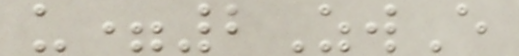u=2ZwE
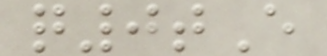q0tE
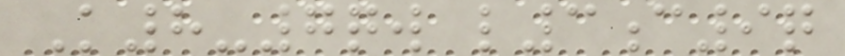K8-7qw l3c9q
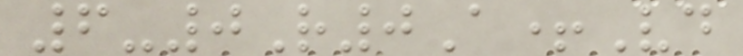6-0R0A+Vd
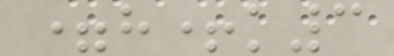=h+k3
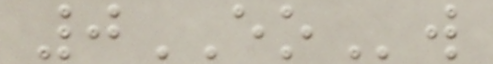0EOw
